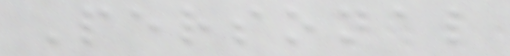Personal
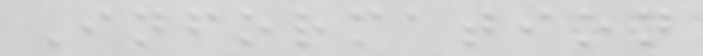Information
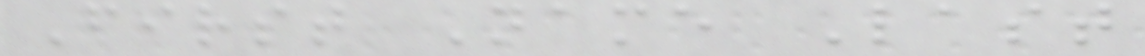First Name Last
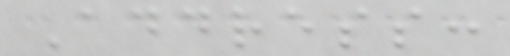Address:
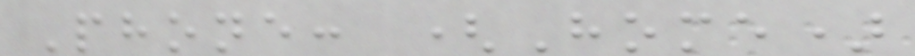Phone: (Home)
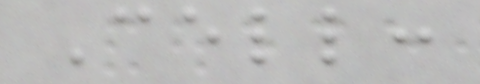Cell:
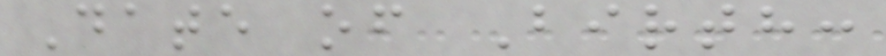Date of Birth:
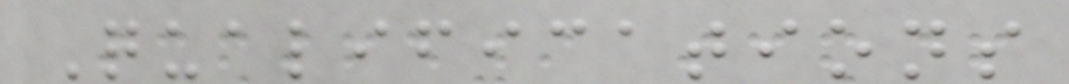Qualifications
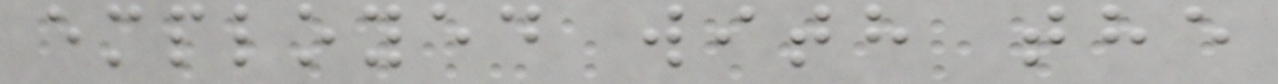employed with the
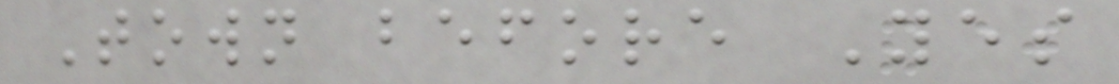Town before Yes
